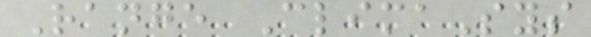Range ClimaSys
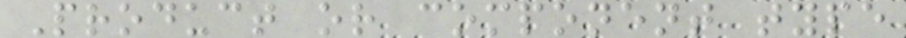Product or component type
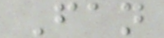Fan
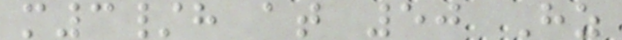m3/h at 50 Hz
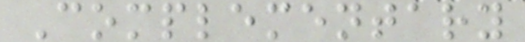Complementary
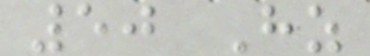50 Hz
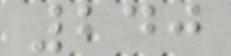240
